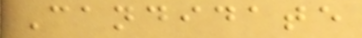Candidate
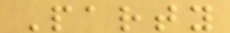Party
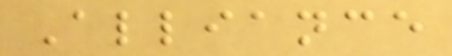Alliance
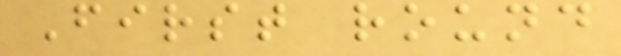First round
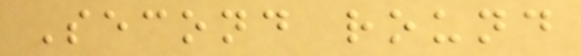Second round
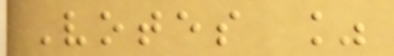Votes %
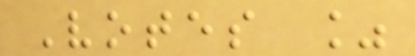Votes %
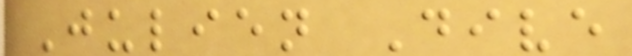Julien Dive
